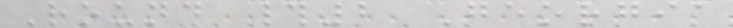Round #2 Georgia
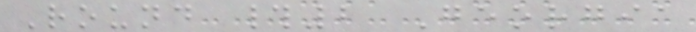Round #2 Georgia
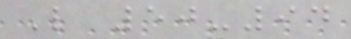L 50-94
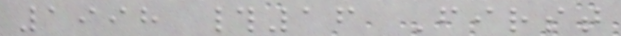1998 #16 First
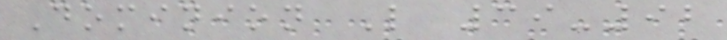Dominion L 39-92
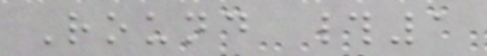Round #1
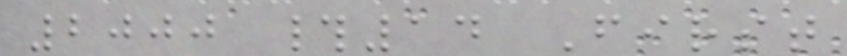2000 #14 First
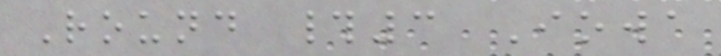Round #3 Iowa
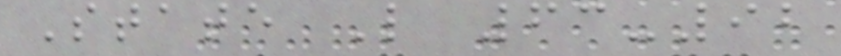State L 63-92
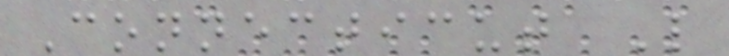Connecticut L
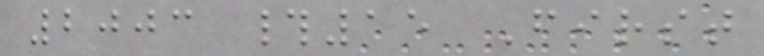2003 #15 First
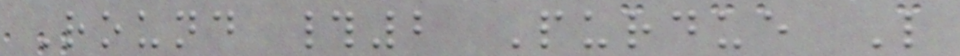Round #2 Purdue L
